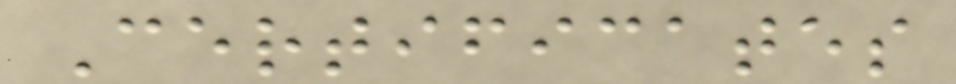Certificates
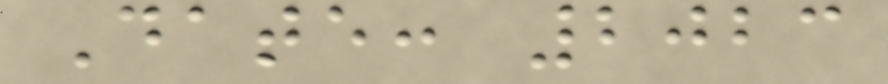Date: 2023
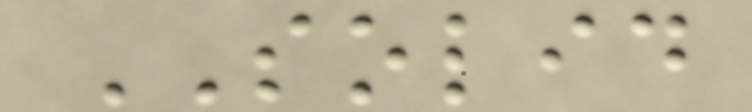SOLID
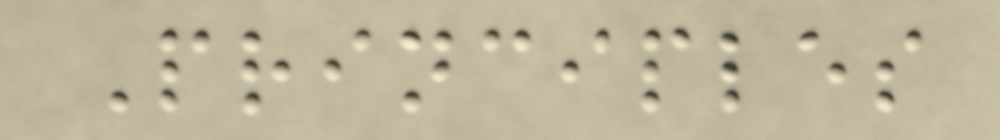Principles
